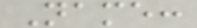Name:
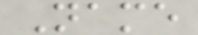Name
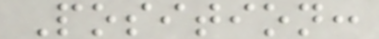Position:
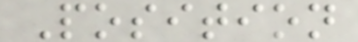Position
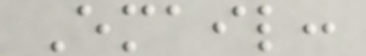Email:
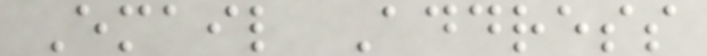Email Address
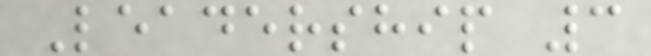Leadership 3
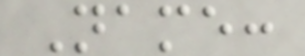Name:
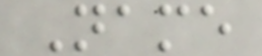Name
